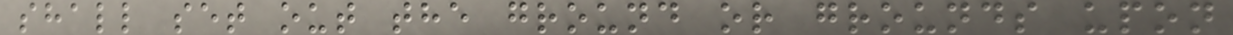shall set out the ground or grounds upon
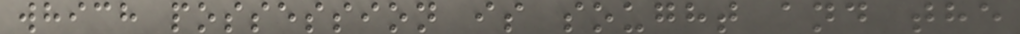which possession is sought and the
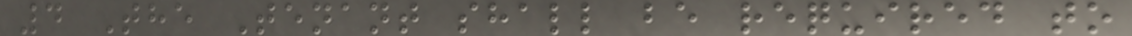4 The Tenant shall be required to
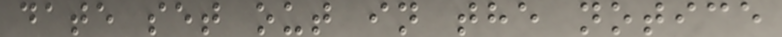date set out in the notice
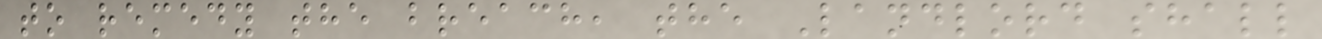to remedy the breach, the Landlord shall
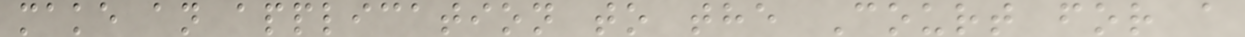make an application to the Court for a
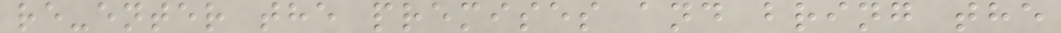re-enter the premises and bring the
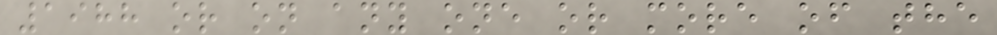1988 or on any one or more of the
